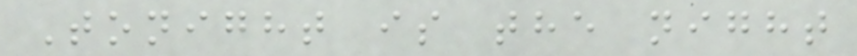Tonight is the night
